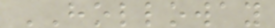HOLLOWAY
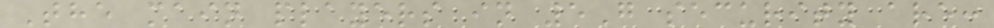The main players in 5G security are:
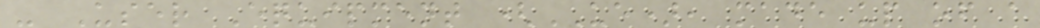- User Equipment (UE), made up of a
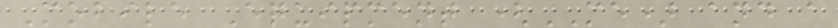Mobile Equipment (ME) and a
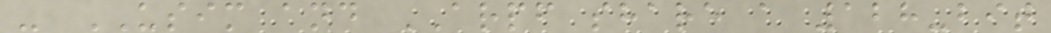- USIM and ARPF share a 128-bit
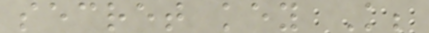secret key K;
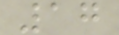17
